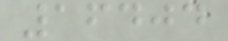16404
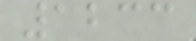1233
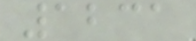1231
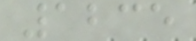1235
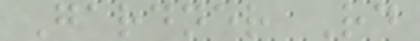Gardner Rd
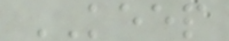KEEP
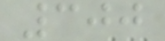300
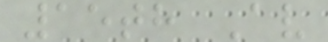15th Av
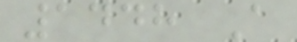1448 A
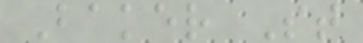Baker St
